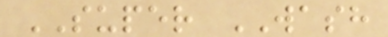SUPER WASH
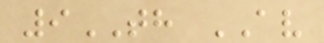9TH AV
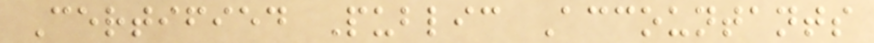Certified Public Accountants
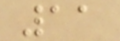11
